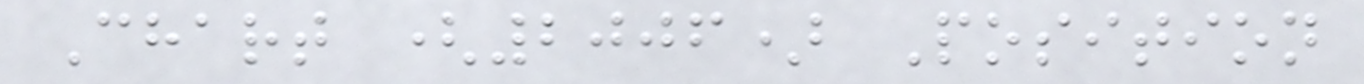Chart (2006) Position
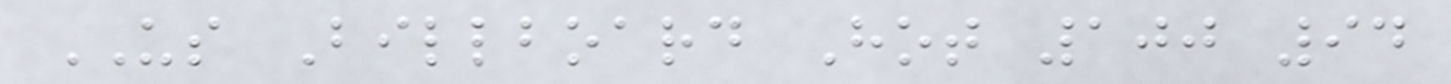US Billboard Hot 100 94
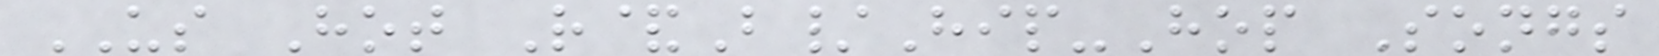US Hot R&B/Hip-Hop Songs
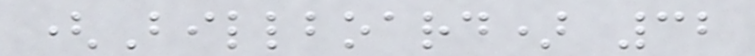(Billboard) 32
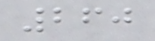260
